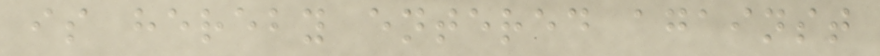is hereby entered against
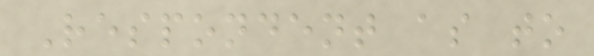Respondent as to
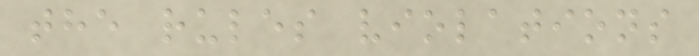the rules violations
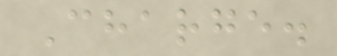Charge.
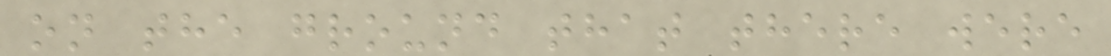on the ground that there were
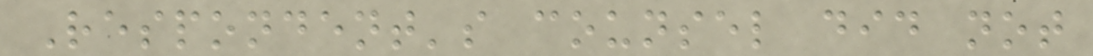Respondent's counsel did not
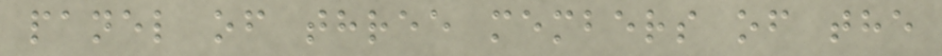panel of three members of the
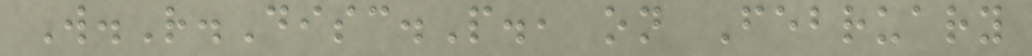W.R.Disc.P., on February
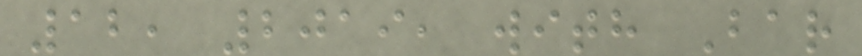12, 2019, with Bar
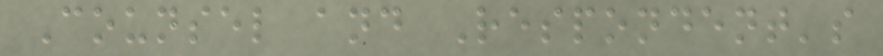Counsel and Respondent's
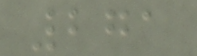271
